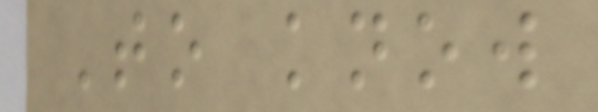To know
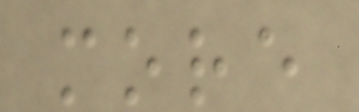more
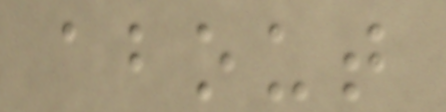about
